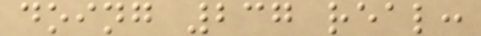doing 237 real:
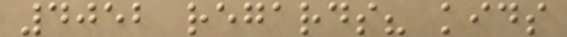4052 regards? kids
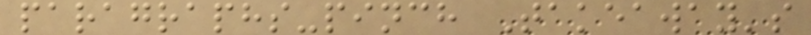paragraphs-pinch Takeaway's
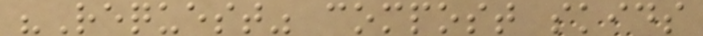"Request" compost skids
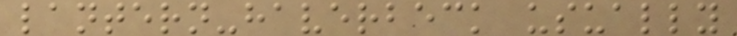lantern-haverbeck usually
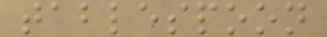tablespoon
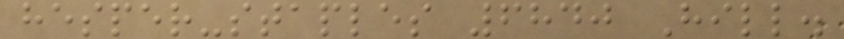hesper-staples 6840 Hill.
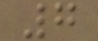7
